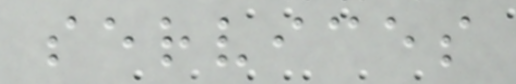services
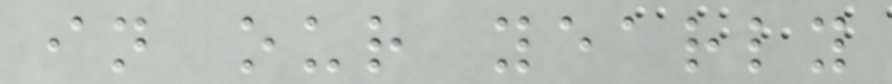in our yearly
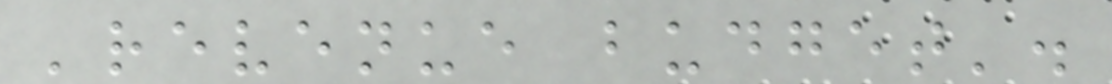'revenue budget'.
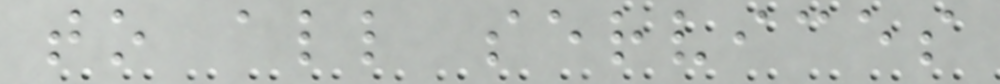to all services
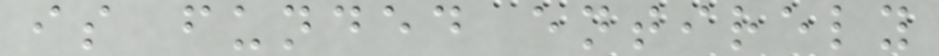is funded entirely
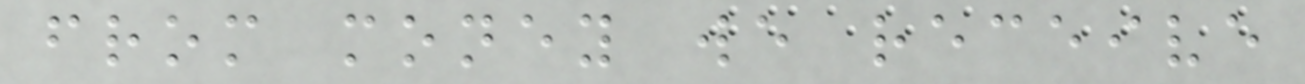from money we receive
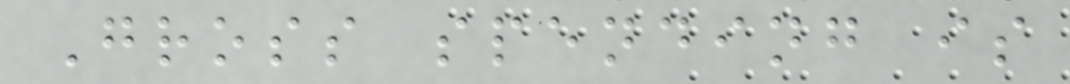Gross spending is
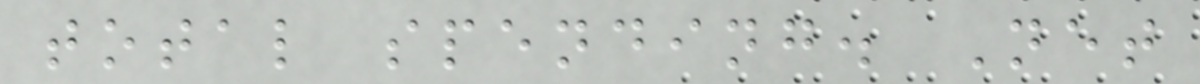total spending. Net
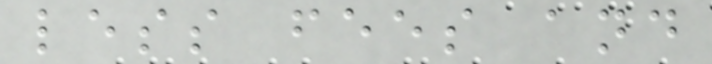less fees and
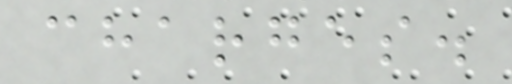charges.
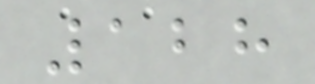128
